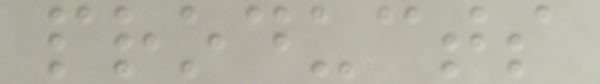products
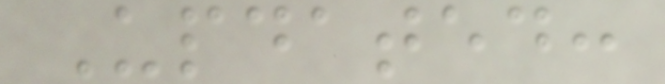Updated:
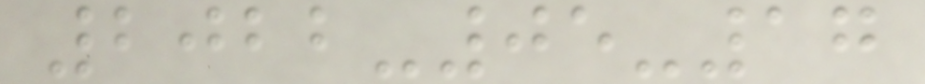2022-05-17
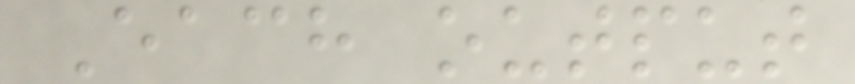Each output
